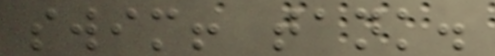swim! tank.
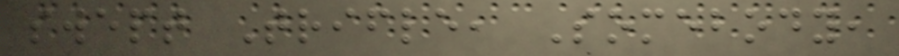swept Trifle, Somebody,
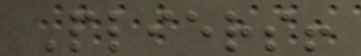Pliers!
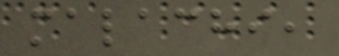malachi,
